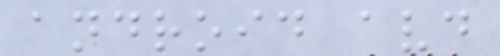android avd
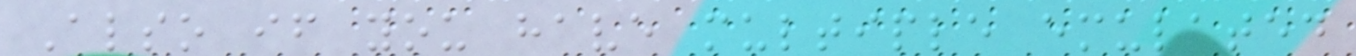Also if you have multiple emulated
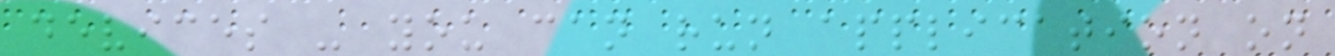devices - you can run application on
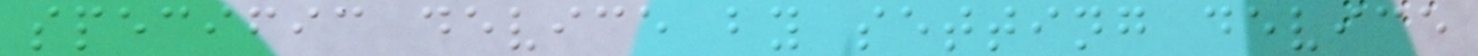specific device by setting device
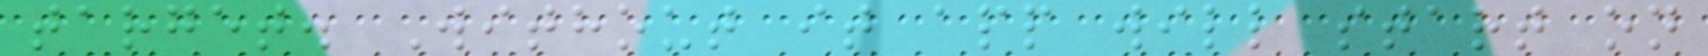target. Without it app will start on
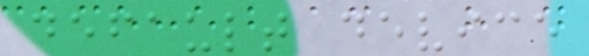default device
